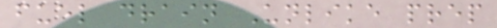fuel drain Unlike prep
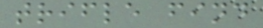trifle find
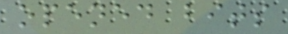opened bits
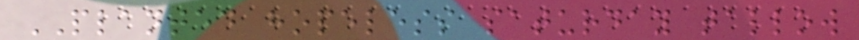PLANTED hopeless saturday tallow
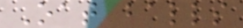Oat balls
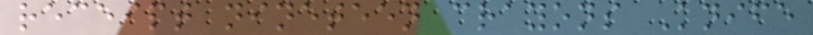receipt nineteen crayons Knife
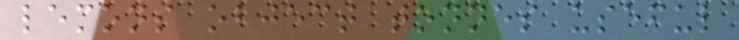lemons object tonnes useful
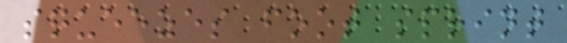squeezes foot sprint
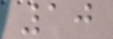10
